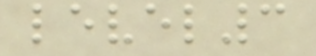level3
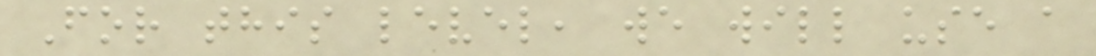For this level, we will use a
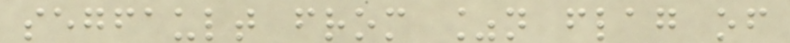segfault from %n flag of
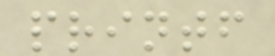printf
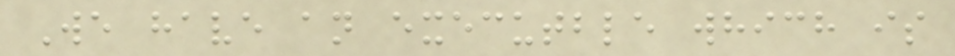We have an executble which is
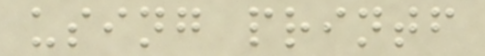using printf
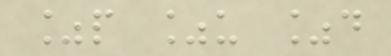%p %u %d
